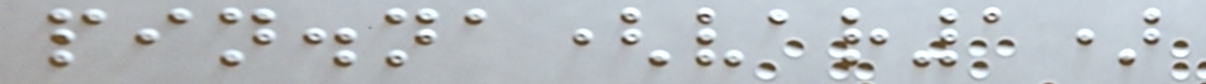pin.na(var1)
